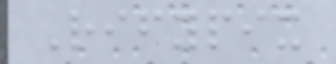Rifypix
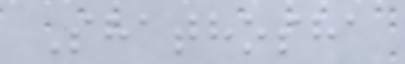Shathosha
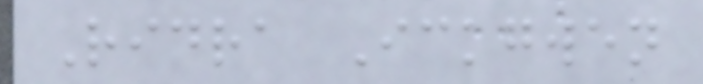Ridra Ickgwen
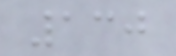130
